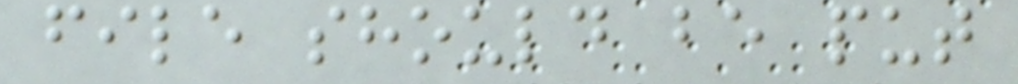file should be put
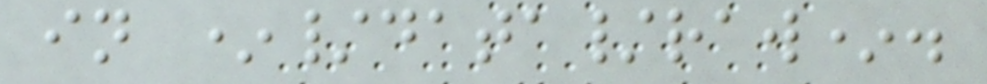in */data/raw*.
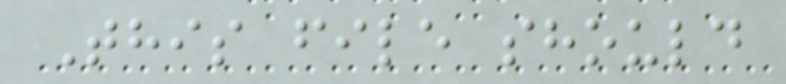This file should
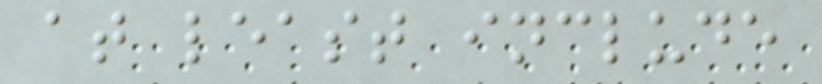at least include
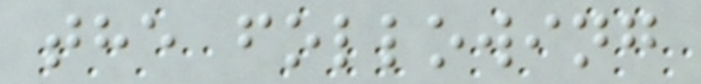the following
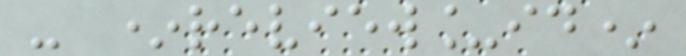- *review_id*
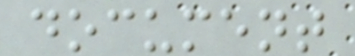document
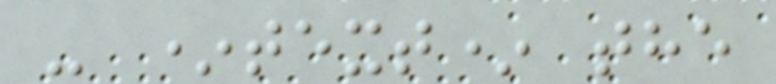- *text* the
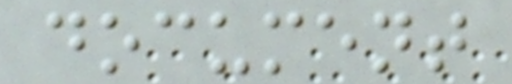document
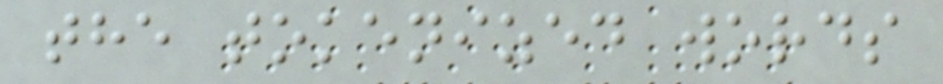the tokenized words
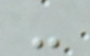-
